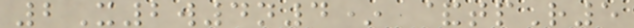2X2w4n4* &tpR5
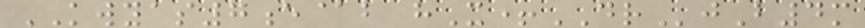KWYAS7e@b hX+DRjB4m
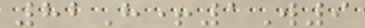82H+1W9
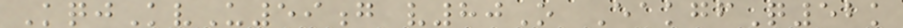KqjKvU59g v80O EakgfQ52k
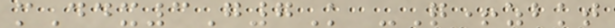mDdx3G7K -Q+zbkt
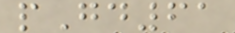pGd61
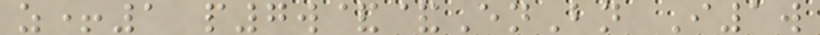z+1 p7w&&EnBn I1w
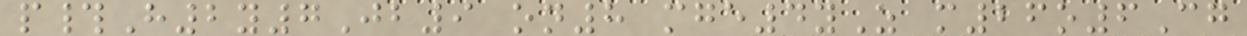p#H2y7Jb9 on8 mge4yZ m26o6Cg
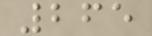265
